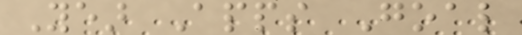Year Apps Goal
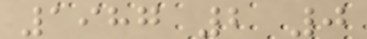1987 2 0
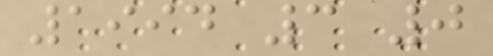1994 3 0
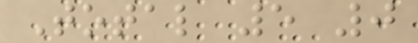Total 5 0
